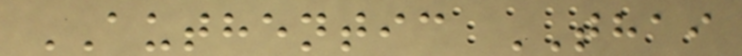AUTHENTIC THAI
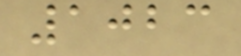1023
